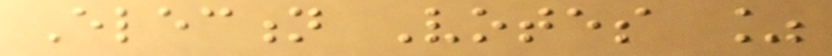Election Votes %
